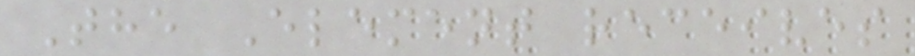The Element receives
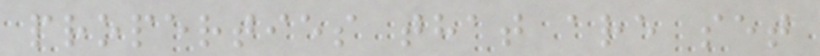properties that are set
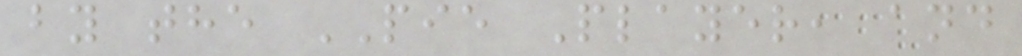by the PIE Player, and
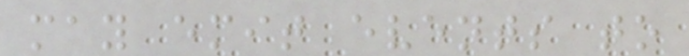may emit events to
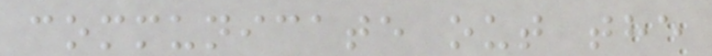communicate out the
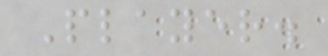Player.
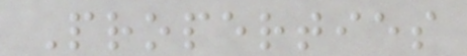Properties
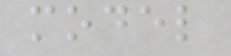model
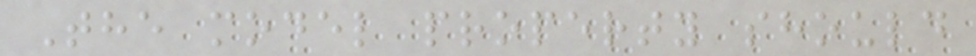The model property should
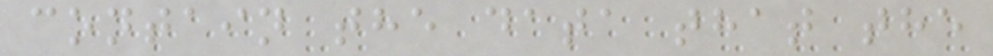contain the data that the
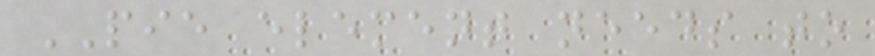PIE element needs to
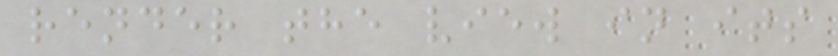render the view in its
